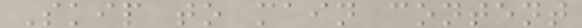Skip to main content
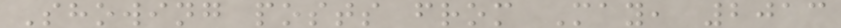Showing posts from May, 2013
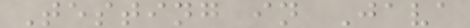Testing in Java
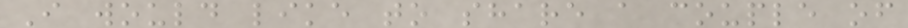I would like to share a couple of
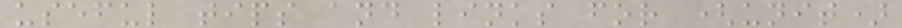useful tips and links for (unit)
